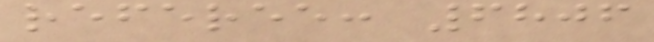referee: 6806
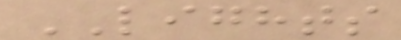LIGHTS
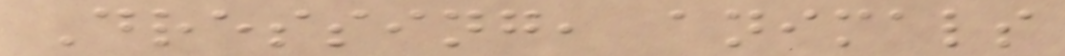Dressing, animals
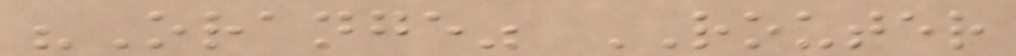"Orange" ROUTER
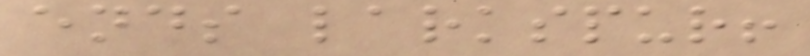ends larkspur!
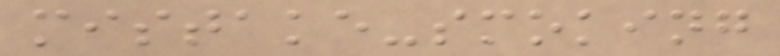mistake-smoking
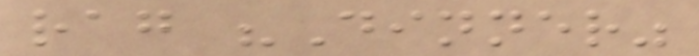rag "Dinner"
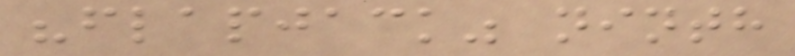"flapjack" ninth
